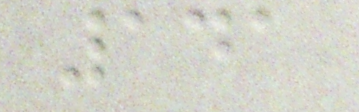141
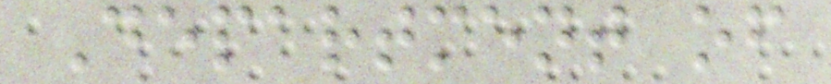Department of
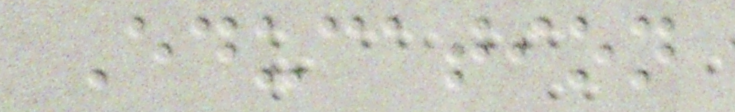Education
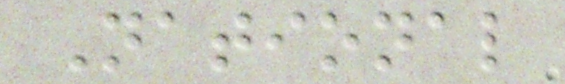National
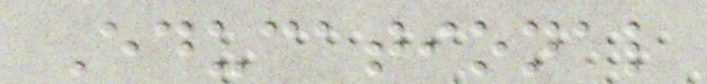Educational
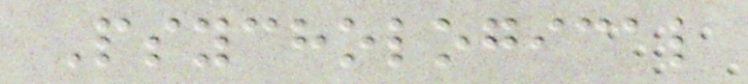Psychological
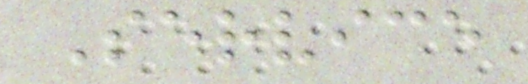Service
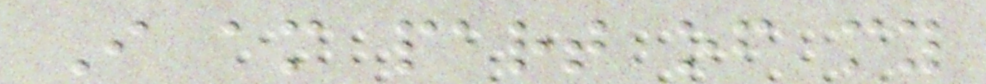I am part of my
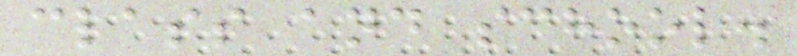class and school.
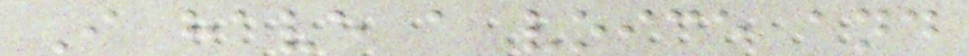I have a voice and
